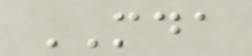MDA
